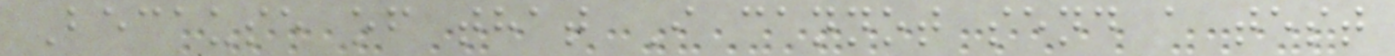Because of that I cannot send a test
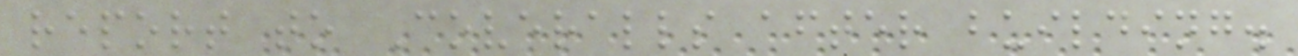report to Coveralls after building.
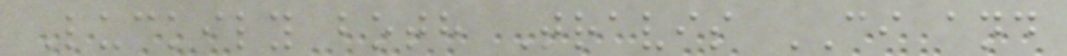Luckily both Travis CI and
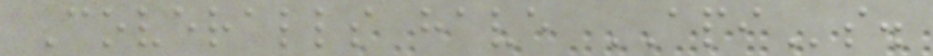Coveralls have APIs.
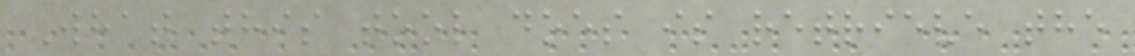What this tool does is retrieve the
